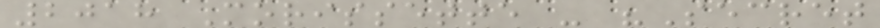2018 Morissette - "Secret
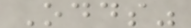Odds"
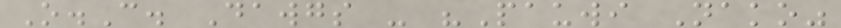O.C. Dawgs - "Pauwi Nako"
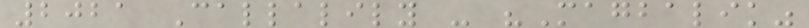2021 Callalily - "Magbalik"
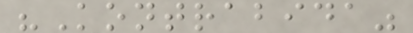"Kontrabida"
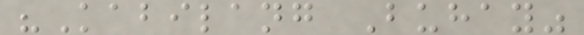"Kabilang Buhay"
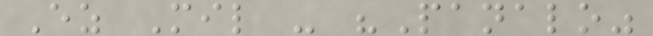Ez Mil - "Panalo"
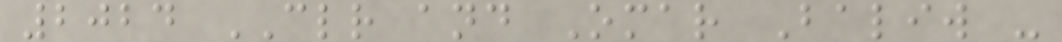2024 CLR and Omar Baliw -
